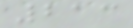213
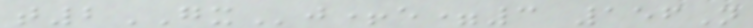t2GXj+e=3 156N
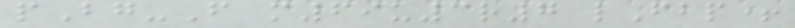pBg-F m69u3r7 lFbp+
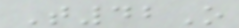T42O
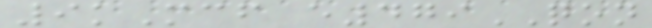9kMcf e479QON
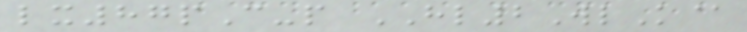lx87pC-p HL2WlK@
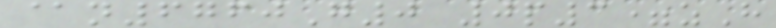@n6760G0 0p3=zH
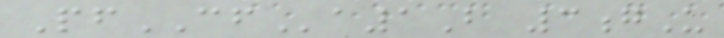PfCFa1B 3gU
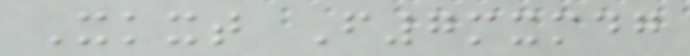Xkxt F7mxmdg
